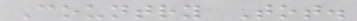Country Tot.
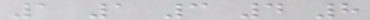1 1 3 4 8
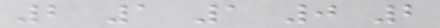2 1 1 0 2
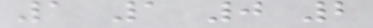1 1 0 2
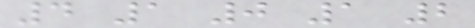4 1 0 1 2
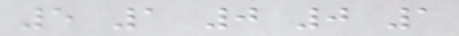5 1 0 0 1
